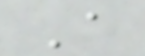A
